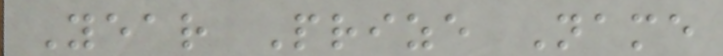Year Prize Name
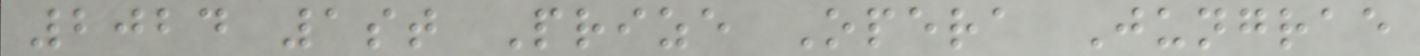2024 1st Prize Opera Jungrae
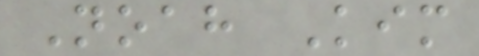Noah Kim
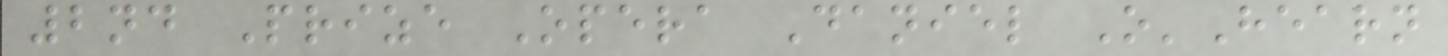2nd Prize Opera Daniel O'Hearn
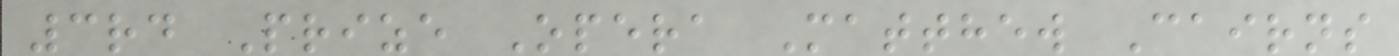3rd Prize Opera Matthew Cairns
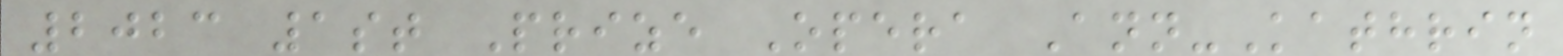2023 1st Prize Opera Ann-Kathrin
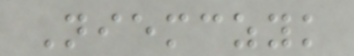Niemczyk
